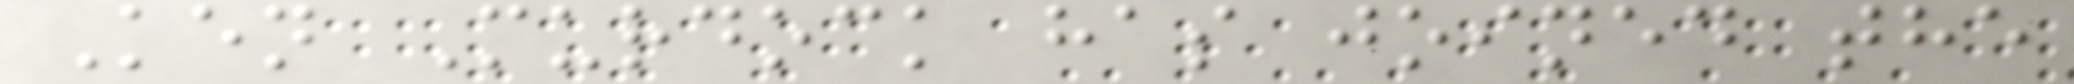Ken Murdock has joined the
